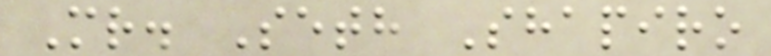Mr. Seth Shapiro
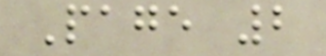Page 2
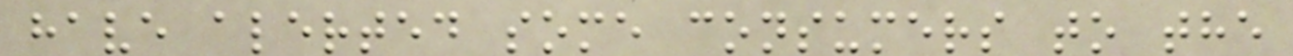have alerted some consumers to the
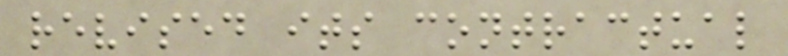revised its contractual
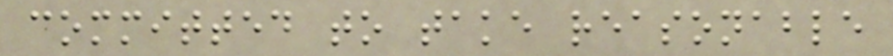committed to take reasonable
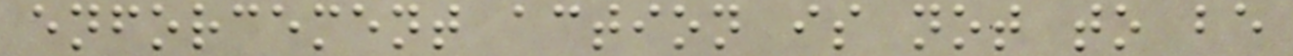enforcement action is not to be
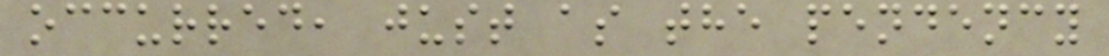occurred, just as the pendency
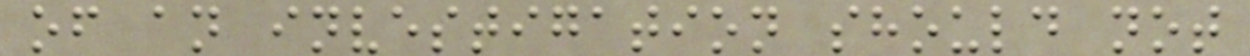of an investigation should not
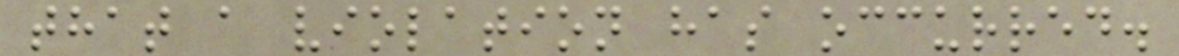that a violation has occurred.
